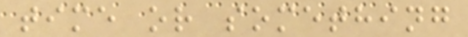time or something
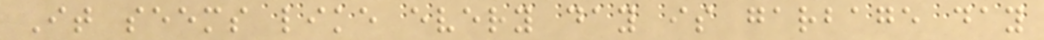It seems like every day is garbage day
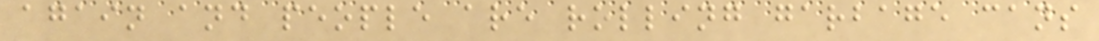again and people are rolling garbage cans
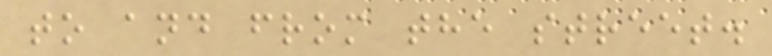to and from the street.
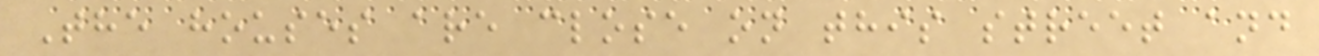The houses are close on this street and
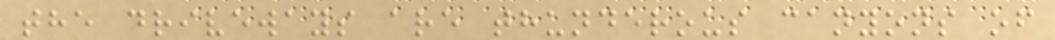the driveways are thunderous canyons of
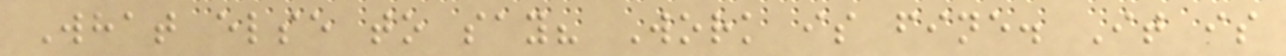What else to say? Work is fine. It is
